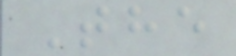The
